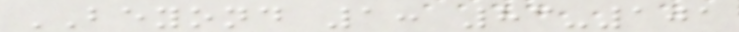BEYOND 1: 83-101
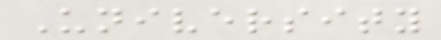University
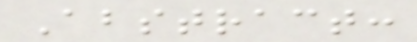Abstract:
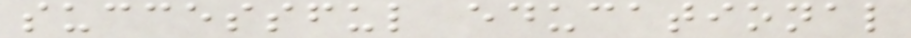successful educational
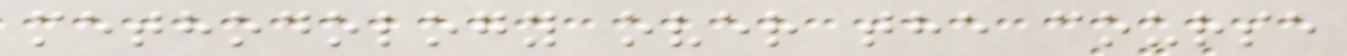methodology over the course
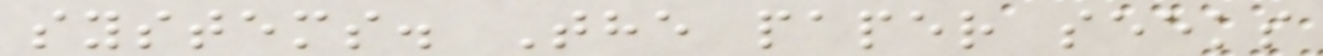systems. The paper seeks
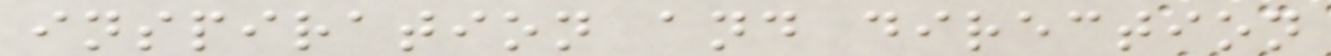inspiration and direction
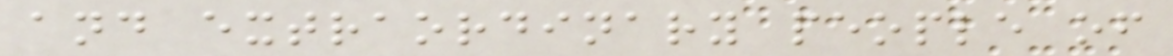and extraordinary people of
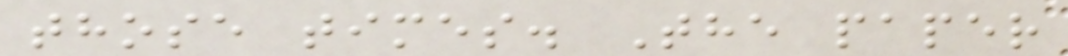those times. The paper
